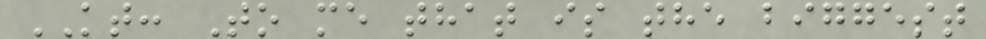KT: To me that is the biggest
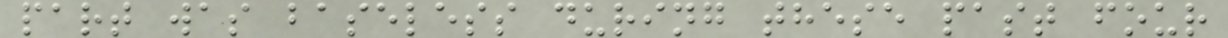part was baseless during these past four
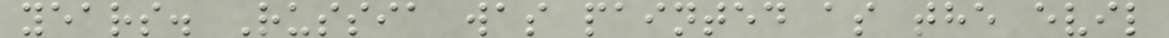years. Russia was painted as the evil
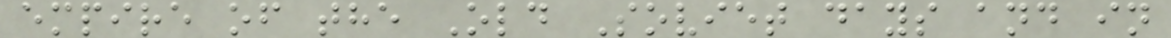empire of the Old Soviet days and in
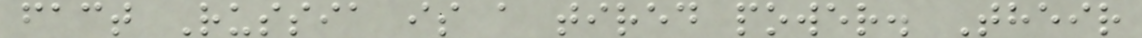fact Russia is a tired power. Their
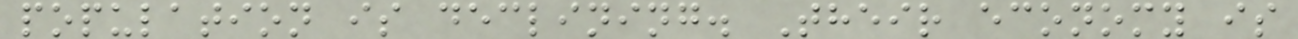population is declining. Their economy is
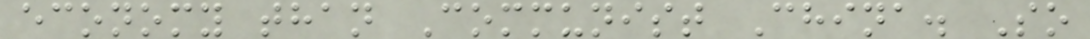economy than Communist China. So
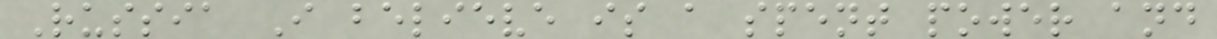Russia I believe is a spent power and
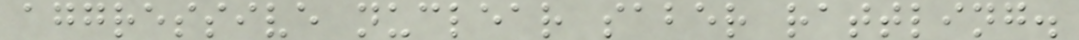aggressive nuclear saber rattling.
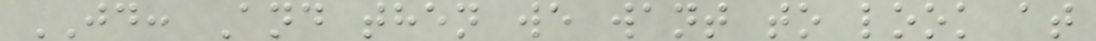JD: And then we want to look at
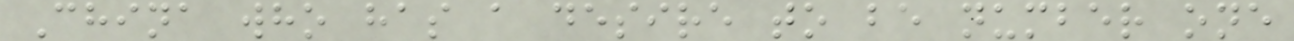China who has a desire to be number one
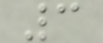3
